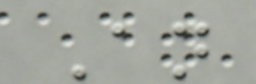An
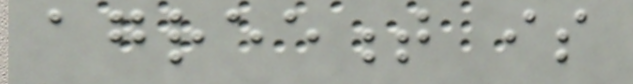agreement is
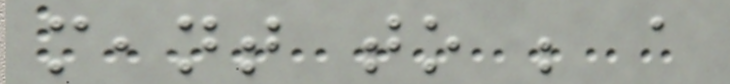meant to be a
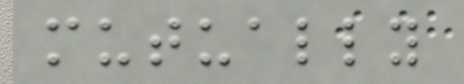mutually
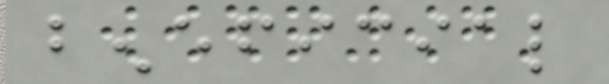beneficial
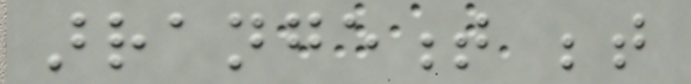arrangement between
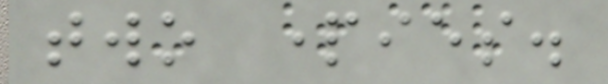two parties.
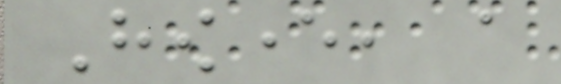However, a
